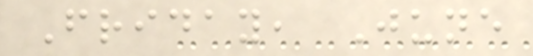Friday, June
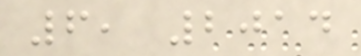6, 2014
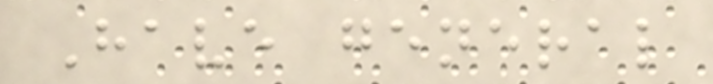Have general
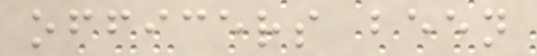officers been
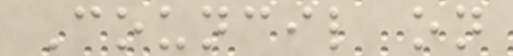Council on
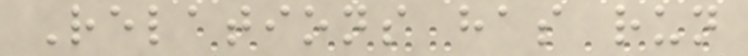Relations has run
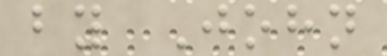by John
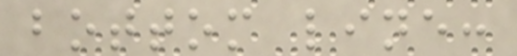bottom line:
